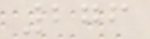276
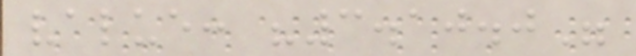value: "3.10.0"
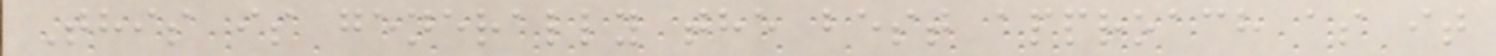This is generally the best approach as it
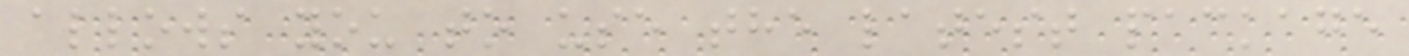allows you to use the latest package
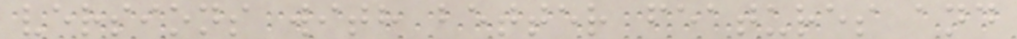versions with better features and
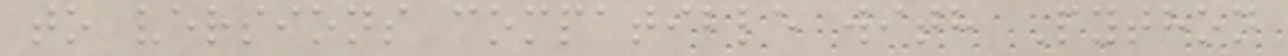to versions compatible with Python
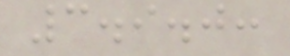3.9.0:
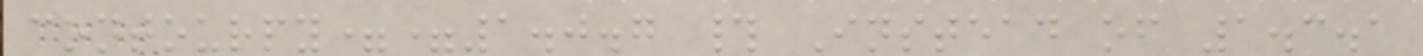contourpy==1.0.7 # Instead of 1.3.1
